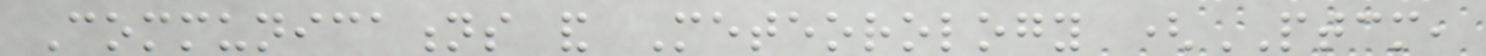Communications and Meteorology (PTCM,
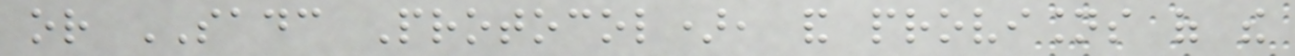or SADC Protocol), and provisions of the
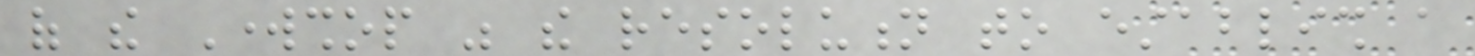of the Workshop was the resolution to establish a
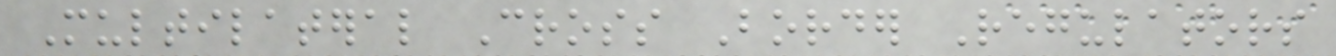Multilateral Cross Border Regulators
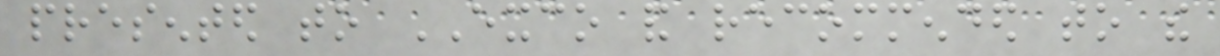presented to EXCO and recommended to the
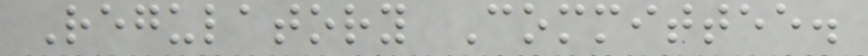Regulatory Committee.
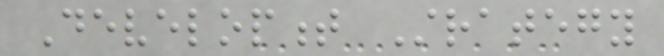Development Strategy
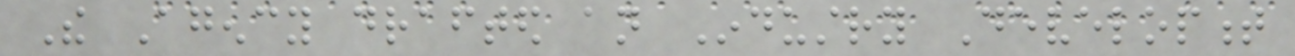The Agency drafted an Industry Development
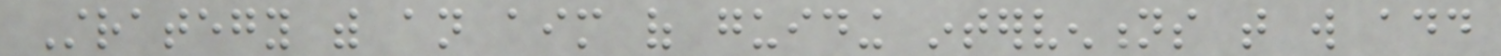Strategy with an aim of guiding interventions that will add
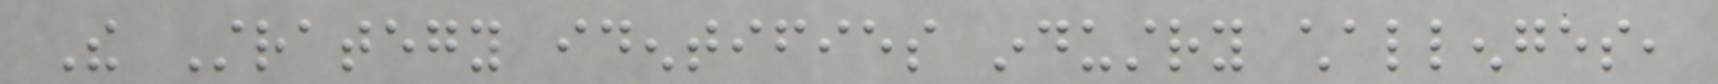The Strategy identifies industry challenges,
